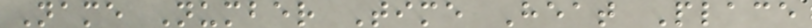Name Number Time Heat Place
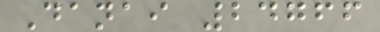Danai 24766
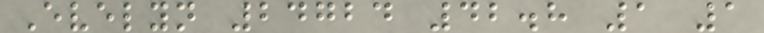Evelyn 24724 42.8 1 1
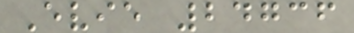Evie 24736
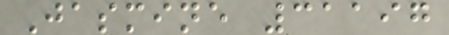Jasmine 31197
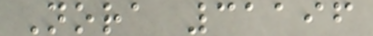Nora 31196
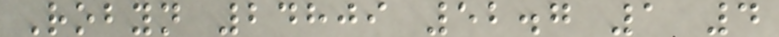Robyn 24809 52.7 1 4
